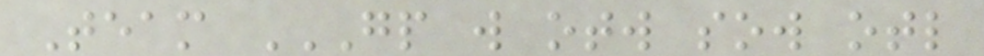Team GP W OTW SOW OTL
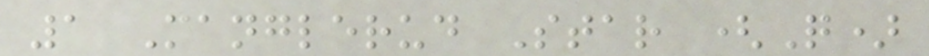1 Manglerud Star (Q)
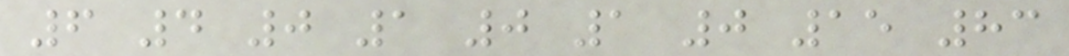6 4 0 1 0 1 0 15 83
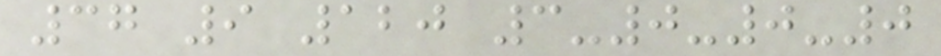37 9 120 3-0-0-0
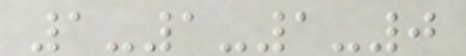1-1-1-0
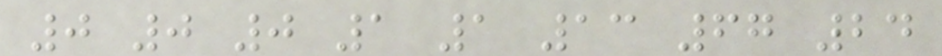0 0 0 1 1 13 67 24
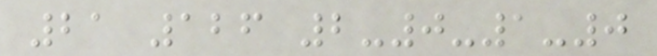21 126 2-0-1-0
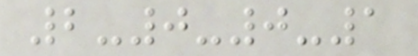2-0-0-1
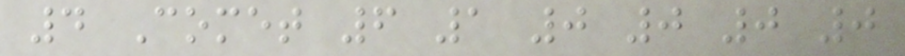4 Comet 6 1 0 0 0 0
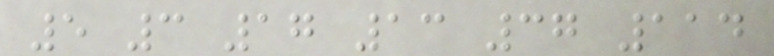5 3 17 13 37 114
